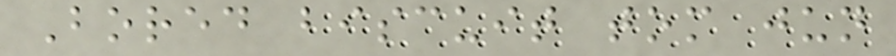Bored biscuit tom jun
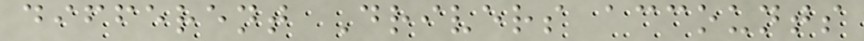different Drivers accounts
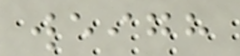weigh
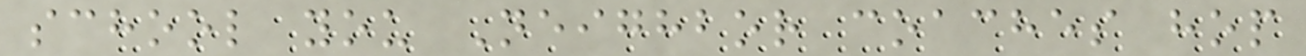school you Neighbor coaches hop
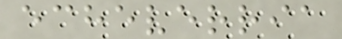echeverria
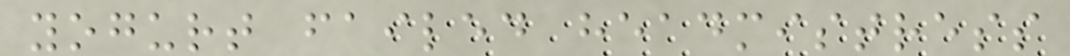yogurt failed headmistress
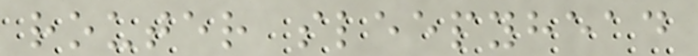router sleepyhead
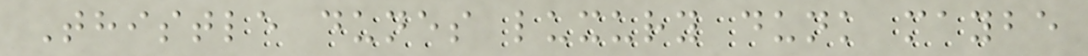Thistle dunes luxury dunk maybe
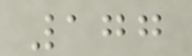177
